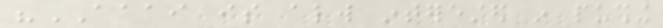"AAAI is always interested in pushing
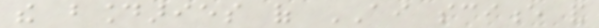the boundaries of AI science and
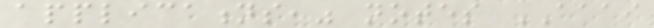applications," notes AAAI
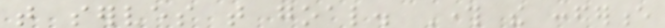that serves that goal. Through the conference
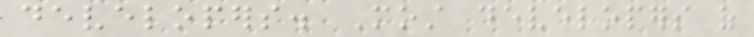developers. Most developers of
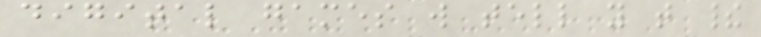digital games will tell you that their
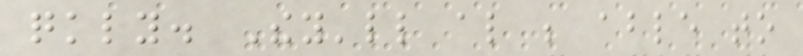quickly. They'll also be able to
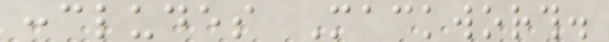concludes Mackworth.
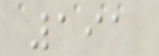191
